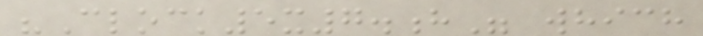"Clock5x7.h" which
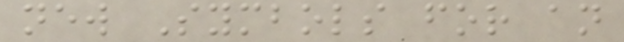new Symbols for an
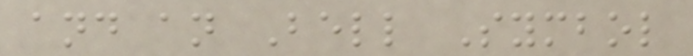and an Bell Symbol
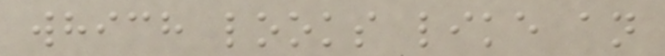which looks like an
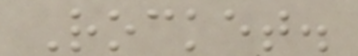Rocket.
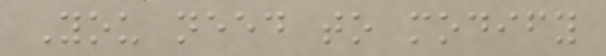You need to modify
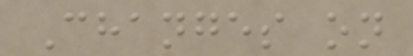Changes on
